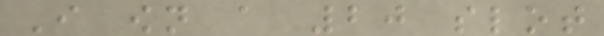I own a 20 slot
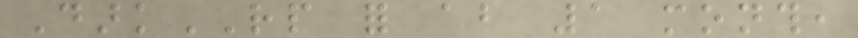DarkRP for about 1 month,
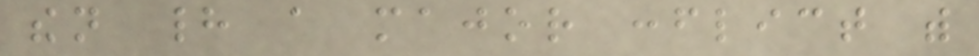then had a major conflict with
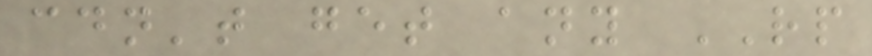couldn't get any RP
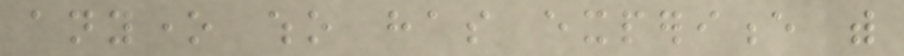anyone who has experience with
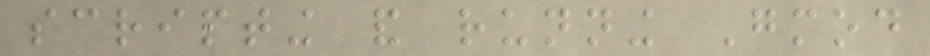scripting and running Gmod
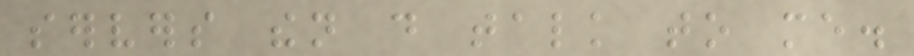servers then do talk to me.
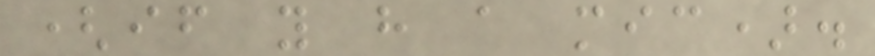(if you have a mic).
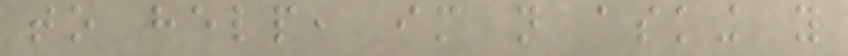to help, im not asking you
